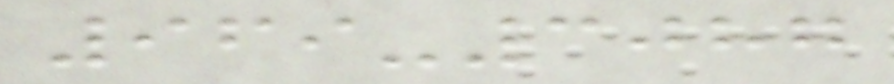969-3087
